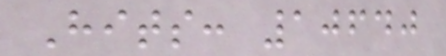Hits: 10640
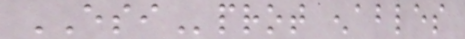ESIprot enables
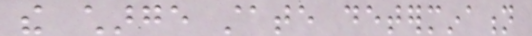the charge state determination
